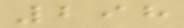298
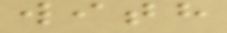with
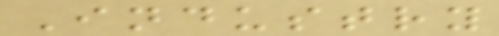Industry
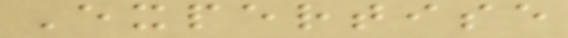Expertise
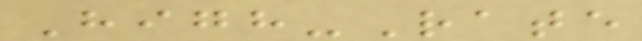High-Rate
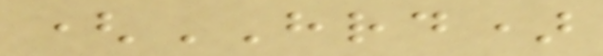(HRD)
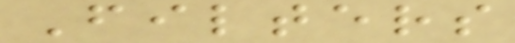Filters
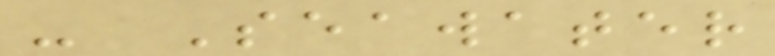- Seawater
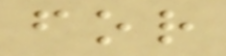for
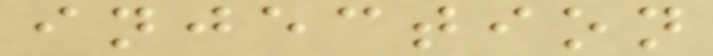injection
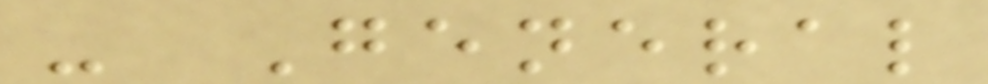- General
